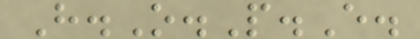H.O.P.E.
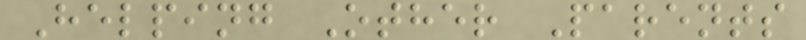Helping Other Parents
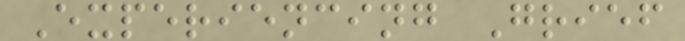Experiencing Grief
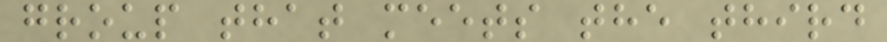group that meets the third
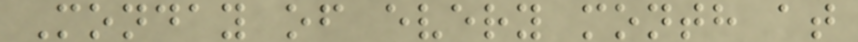Monday of every month at
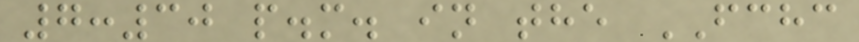7:30 p.m. in the FCHC
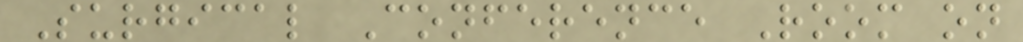Surgical Conference Room on
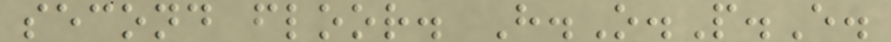second floor. H.O.P.E.
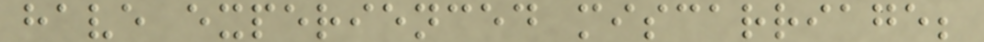have experienced miscarriage;
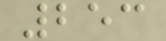253
